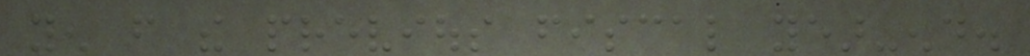yen from the previous fiscal year-end.
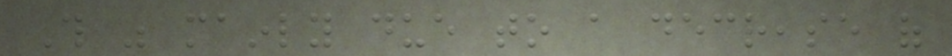This was mainly due to a decrease of
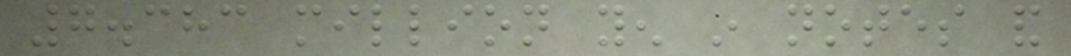7.383 million yen in notes and
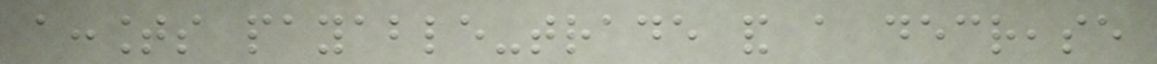accounts payable-trade and a decrease
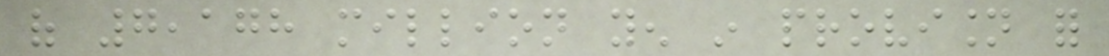of 7,178 million yen in provision for
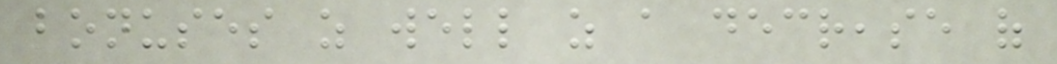bonuses as well as a decrease of
